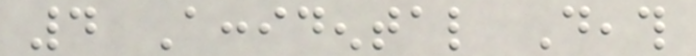4 Accidental Death
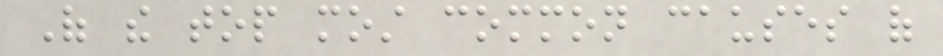Of the top most common causes of
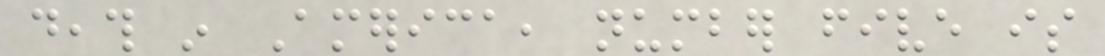death in America, number five is
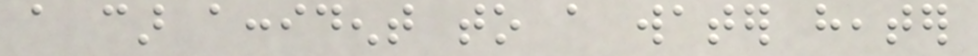a car accident to a water heater
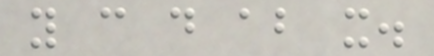you can do about it.
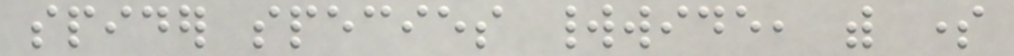spider species worldwide, with some
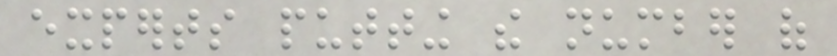experts putting the number of
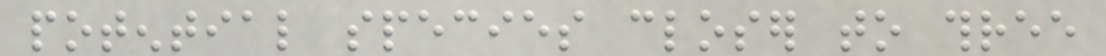potential species closer to three
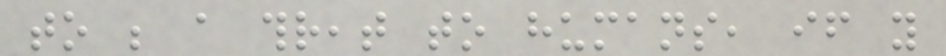to be a threat to humans, if you
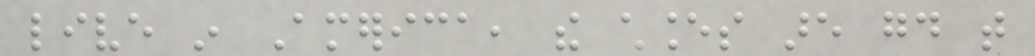live in America, the chances are good that
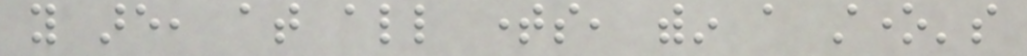you are, at all times, within a stone's
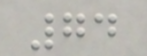74
